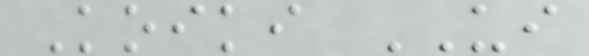Koiki UI
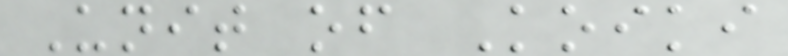Unit of Koiki
